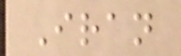Iran
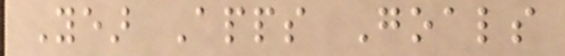Year Apps Goals
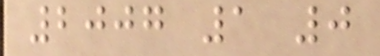2007 1 0
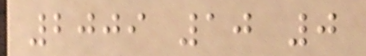2009 10 0
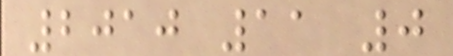2010 11 0
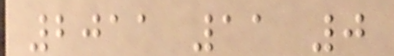2011 11 0
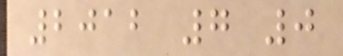2012 7 0
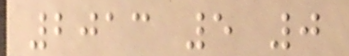2013 5 0
